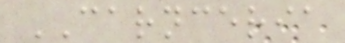CARNCERIA
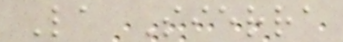La Sierra
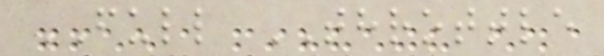FULL THROTTLE
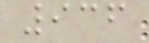936
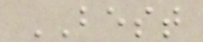BEST
